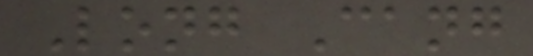Long Cang
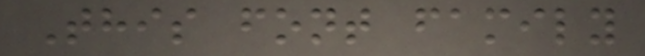This font family
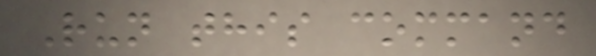Run this command
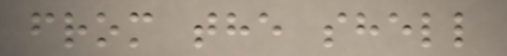from the shell
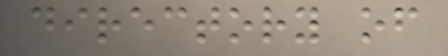directory of
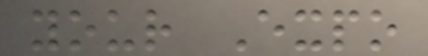your Expo
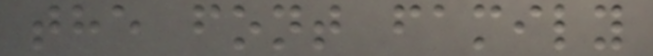the font family
